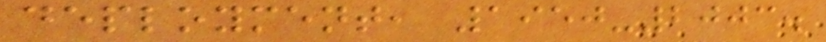deployment, 1950-2003.
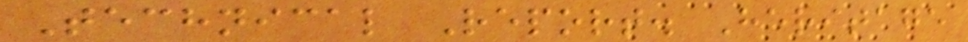Technical Report. Heritage
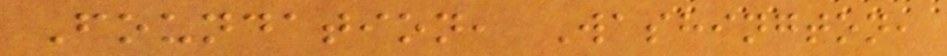Foundation, Washington,
